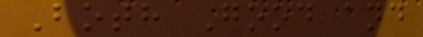Both Good and
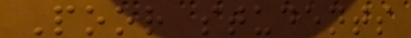Poor students
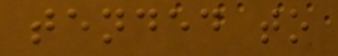tended to
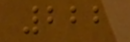222
